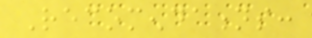Recomendations:
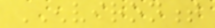ENVIRONMENT
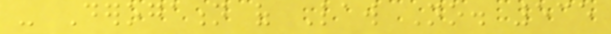- Derogation of Law No. 535
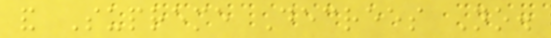and Supreme Decrees No.
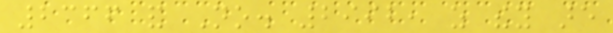2366 and No. 2992, as they are
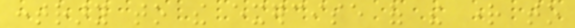contrary to the exercise of the right to
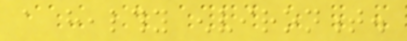a healthy environment.
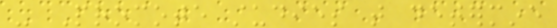- Promote studies that determine
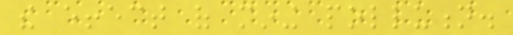the effect of mining pollution.
